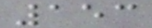153
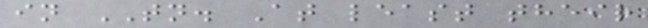in TN. At least their
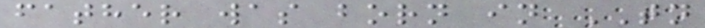father was born in TN
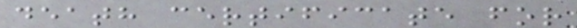death certificate for
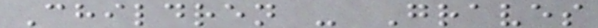Children - Graves
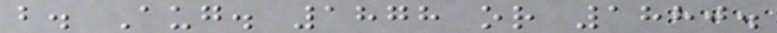b. Aug. 1878 or 1880.
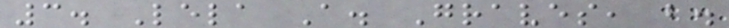3. Lela A. Graves, b.
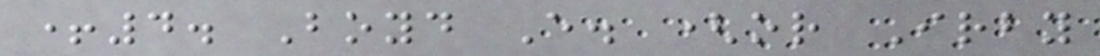+4. Boyd E. (or Irby
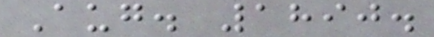Aug. 1890.
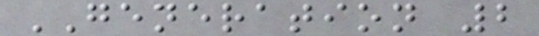GENERATION 2
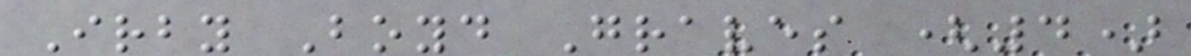Irby Boyd Graves (4)
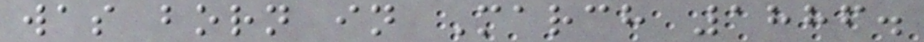was born in March 1886.
